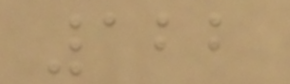122
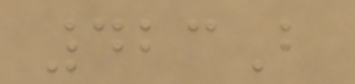423B
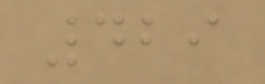429
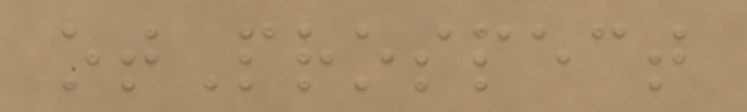otProspect
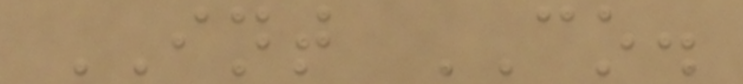INT CO.
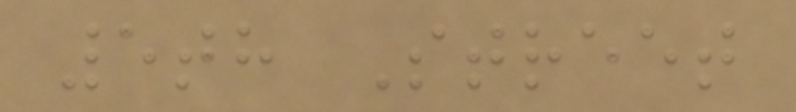5th Street
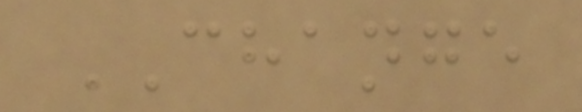CHANGE
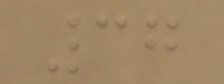37
